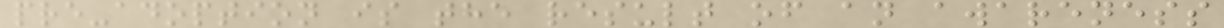pre-adoption is the result of an awareness
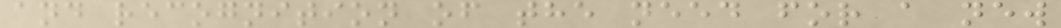and recognition of the need for a new
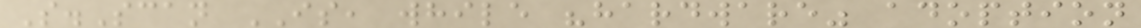S.Scan IS, while "hardware" adoption
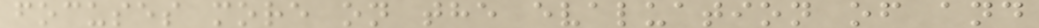focuses more on the evaluation of and
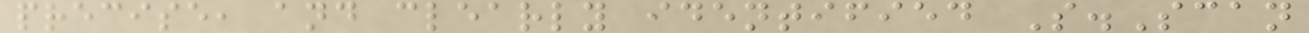precise, and clearly identified S.Scan
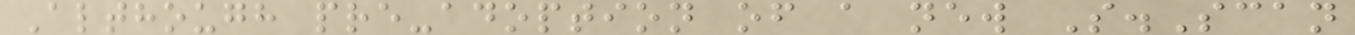Although pre-adoption of a new S.Scan
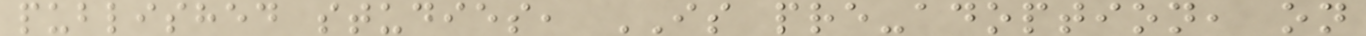published studies, IS pre-adoption, on
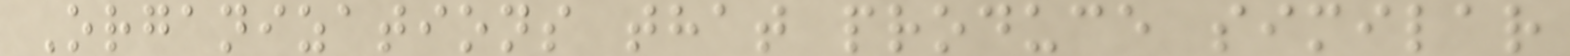Organizations that produce similar
